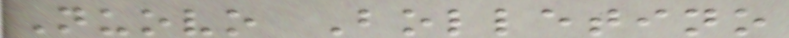Nuovo Bolletino
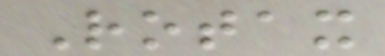Rotax
